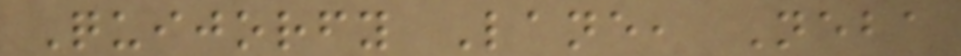Quijorfy Lane, Neba
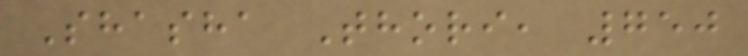Shasha Thori, 750
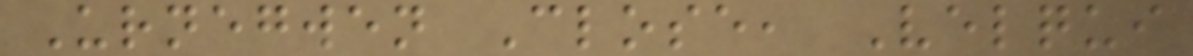Urnegwen Close, Velqui
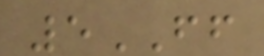5FF
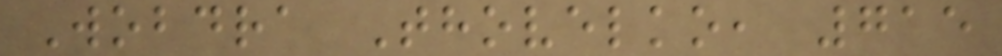Wobdra Thovelko, 715
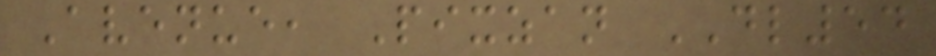Avenue, Pixzan DL54
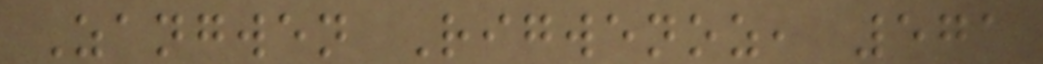Zangwen Rigwenoz, 571
